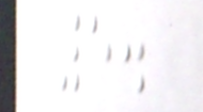5.
